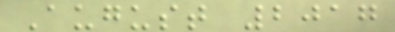August 2017
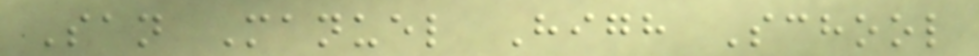San Manuel High School
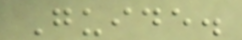Guide.
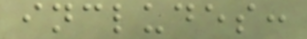includes:
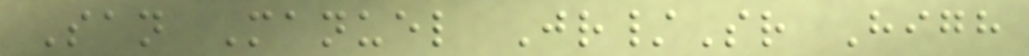San Manuel Jr/Sr High
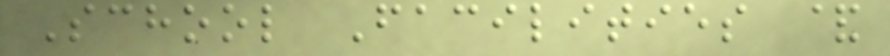School Facilities &
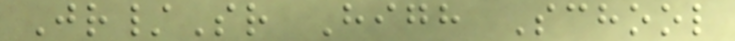Jr/Sr High School
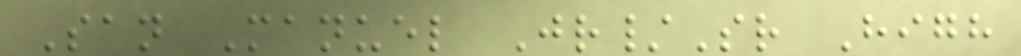San Manuel Jr/Sr High
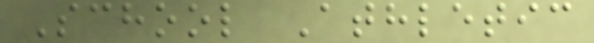School Athletic
